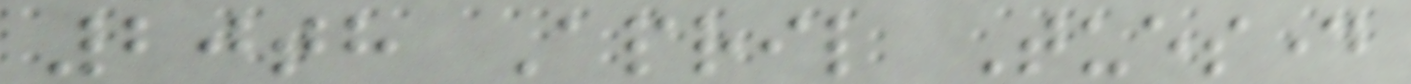20th April Tuesday
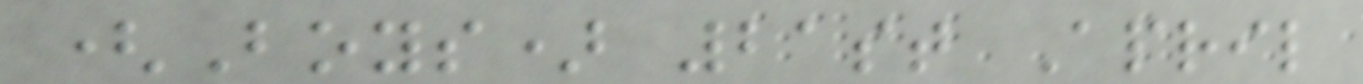(Boys) 21st April
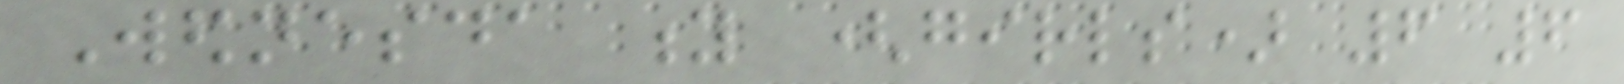Wednesda y (girls) 6 6
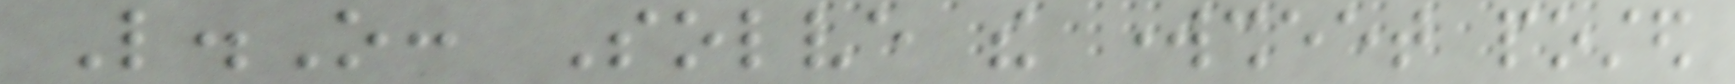L.O: Solve the worksheet posted
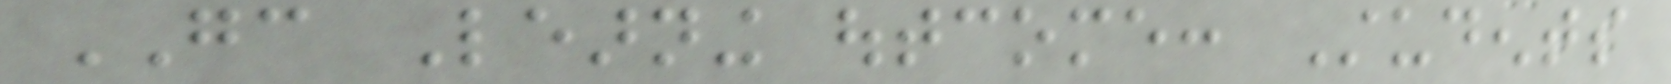GC Learning outcome: Students
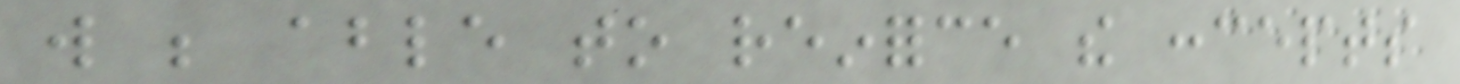will be able to reinforce the concepts
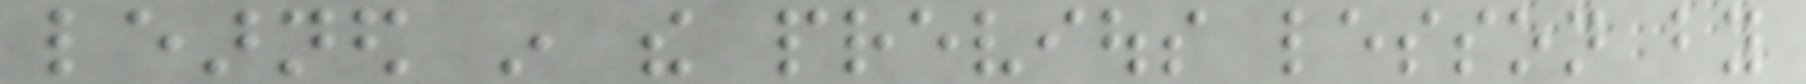learned in the previous lesson by
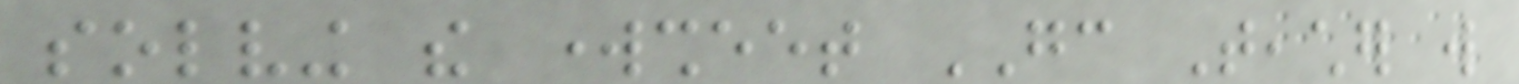solving the worksheet GC Teacher will
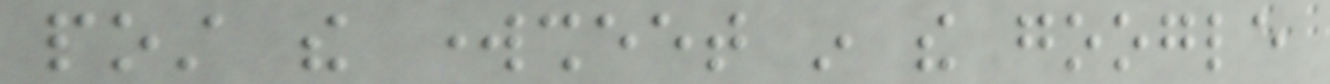post the worksheet in the google
